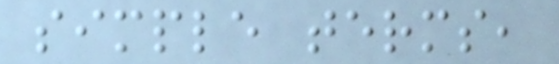simple terms,
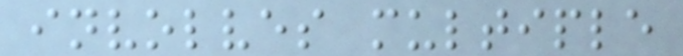involves multiple
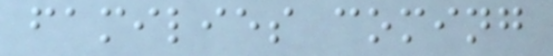families coming
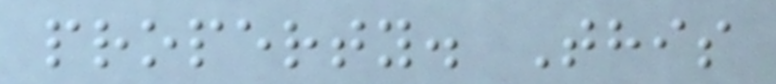property. This
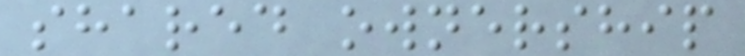shared ownership
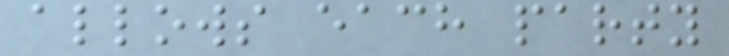allows each party
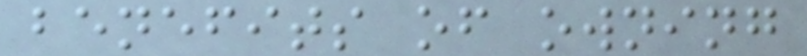benefits of owning
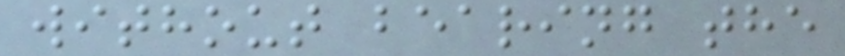without bearing the
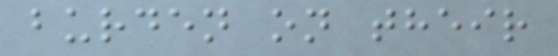burden on their
